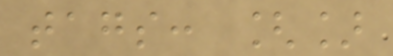tags: []
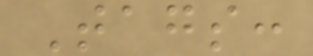Tags:
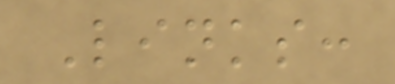Links:
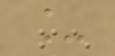_
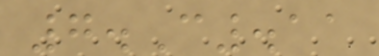7.C.11
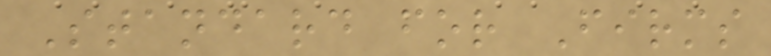Standard for Firms
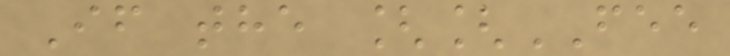If the [[FEE
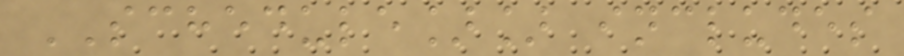SCHEDULE]] includes
